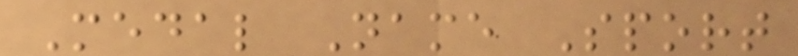Medal Name Sport
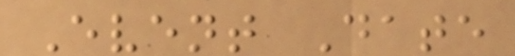Event Date
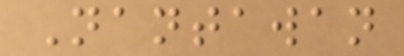Nantawan
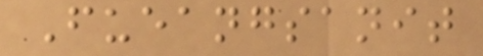Fueangsanit
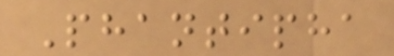Phantipha
